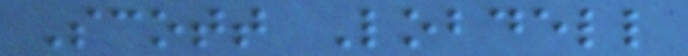Scott Lobdell
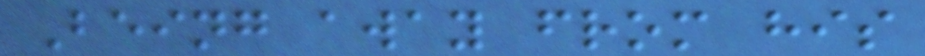Being away from his
